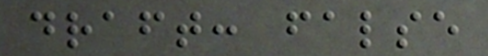draft: false
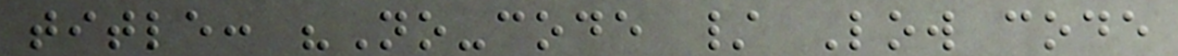title: "No-code / Low code
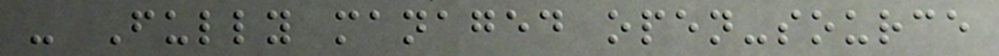- Fully managed open-source
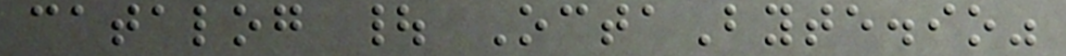catalog | OctaByte.io"
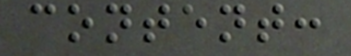content:
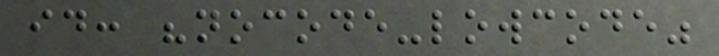id: "nocode-lowcode"
